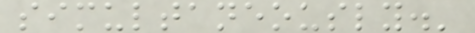simultaneously.'
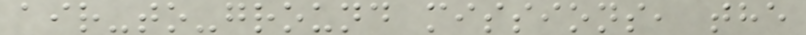air-to-ground missions, the
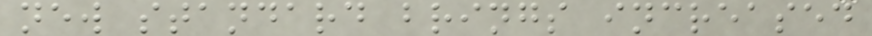new standard brings increased
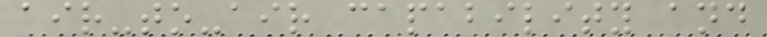air-to-air capability and
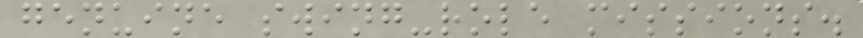genuine swing-role missions.
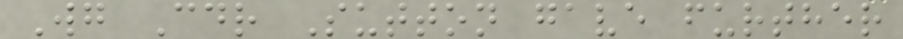Wg Cdr Sutton gave further
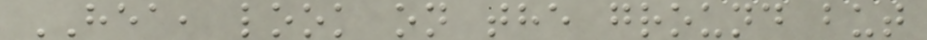HEA, look on the ground but
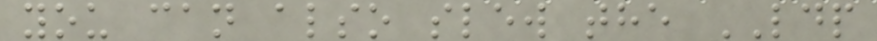you can also slew the LDP
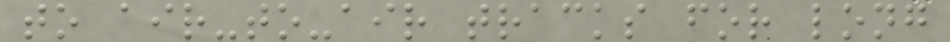to air-to-air tracks for long
